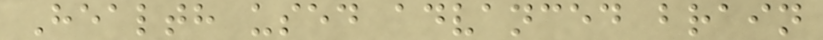Health used advanced brain
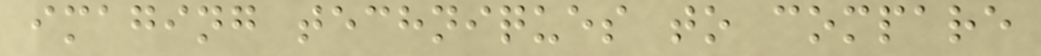imaging techniques to compare
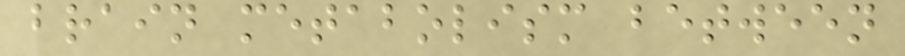brain metabolism between
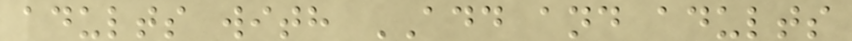adults with ADD and adults
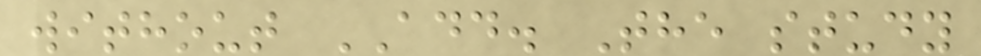without ADD. The study
